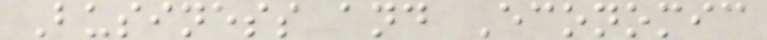Business and Economic
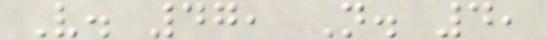V. 47, N. 4,
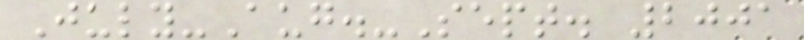July-Aug.-Sept. 2001
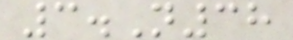3.N38
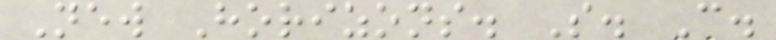New Horizons. S. C.
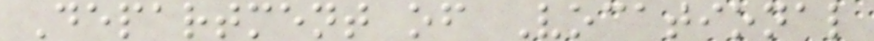Department of Vocational
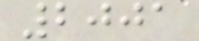2001
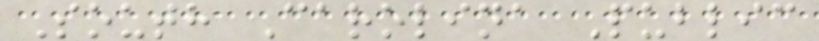South Carolina Public
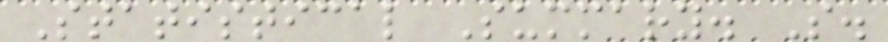Statistical Summary. S.
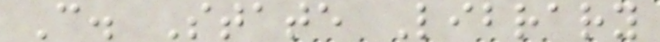C. State Library
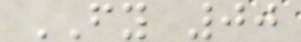FY 00
